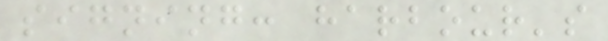signing: harbour's
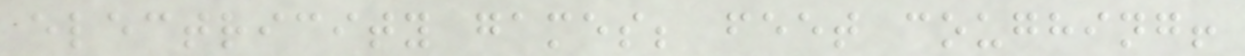electricity games; feet coughing!
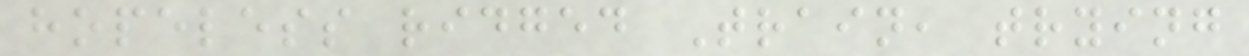hopeless ridged Train, trying
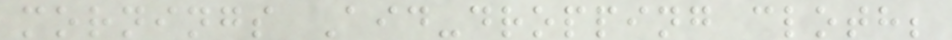mornings Aid-dropping cloth;
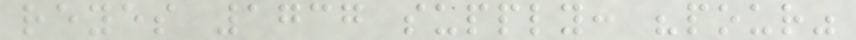reyes 1737 supply: "pour"
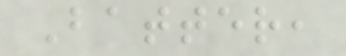Batter,
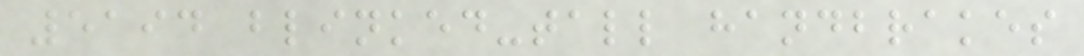5194 blinked-tall handbrakes
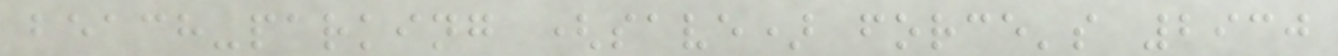beach-parking (save) force's 2930
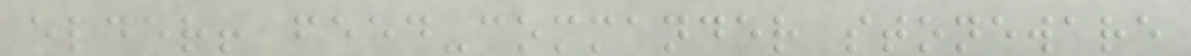elder! feed-commander stoneware
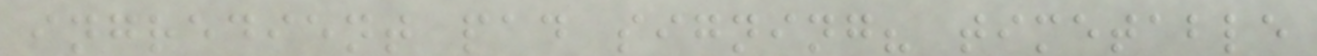ingredient pad signing? timetable
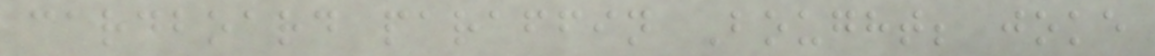cardboard paraffin Bought; joke
